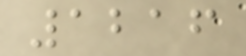1216
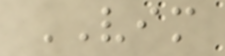VIM
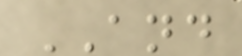AND
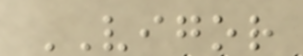VIGOR
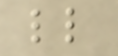ll
